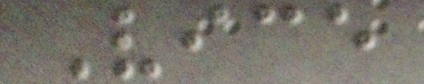Vice
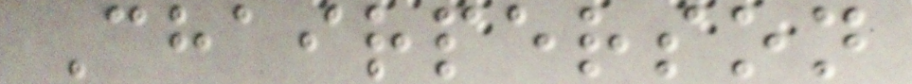Chairperson
